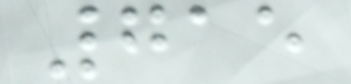715
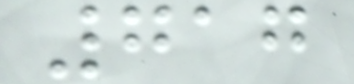717
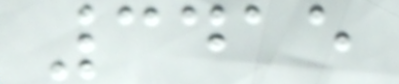3415
